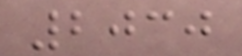2030
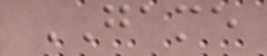GAME
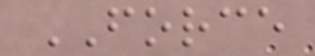FORCE
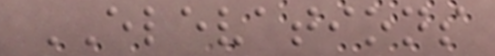ELEVATIONS
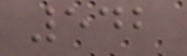542
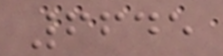6645
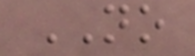NO
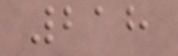218
